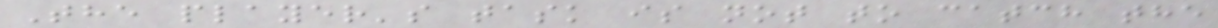The player's task is not to catch the
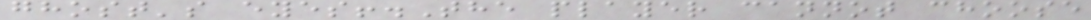ghost's eyes!.The player cannot choose
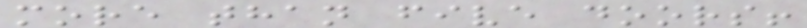more than five doors!
